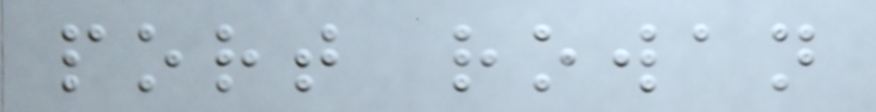port rowan
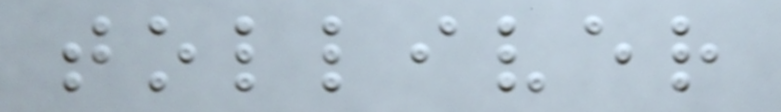tolliver
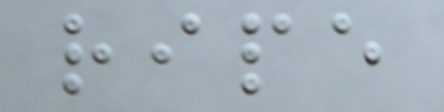ripe
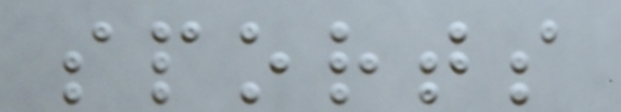sports
